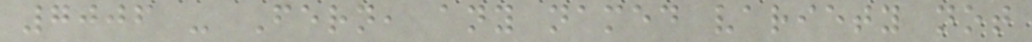7006 - Fern, any named variety not
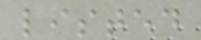listed
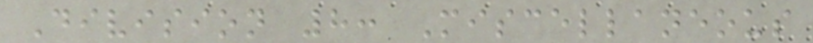Division 8: Miscellaneous
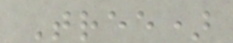Tree)
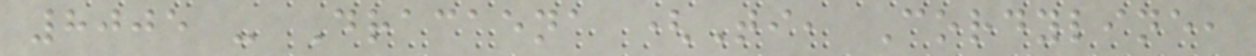8005 - Dracaena (Ti, Cordyline,
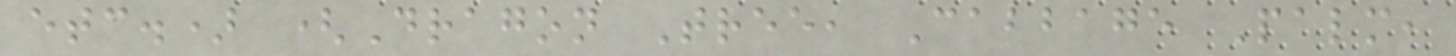etc.) (Dragon Tree, Cabbage Palm,
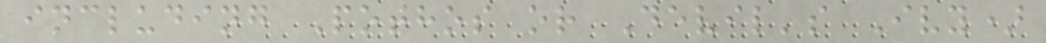including Pothos or Devil's Ivy)
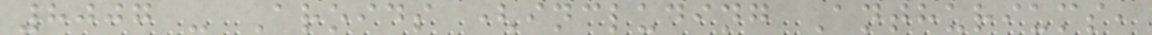8007 - Aroids (including Anthuriums,
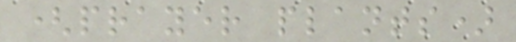(prayer plants)
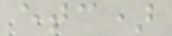etc)
